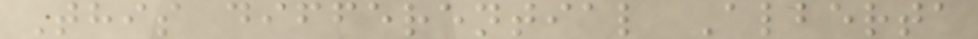This differential Alberta
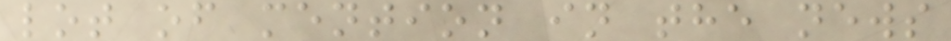lot of mention in the news
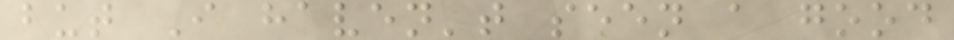but I haven't seen a good
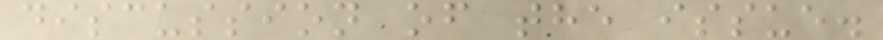discussion of the issue.
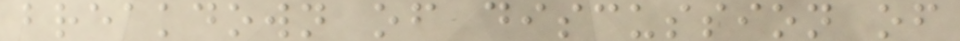breakdown of discussion of
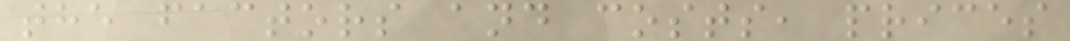the factors and costs, prices
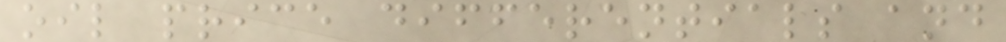oil price differentials and
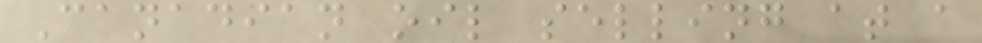Canadian oil selling at a
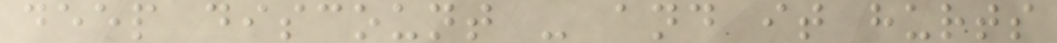deep discount - and it hurts
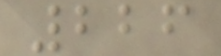226
